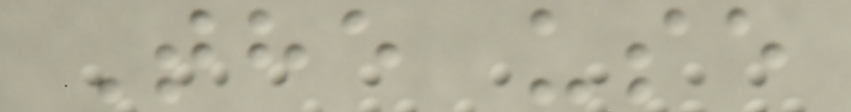The use
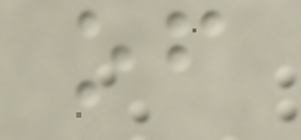of
